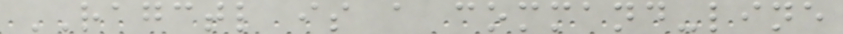RAGCTL is a command-line
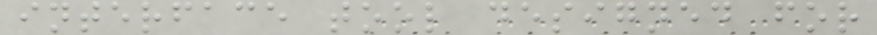interface tool designed for
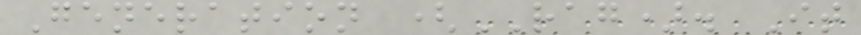Generation (RAG). It
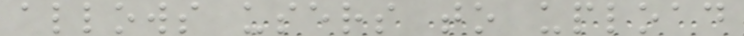allows users to upload
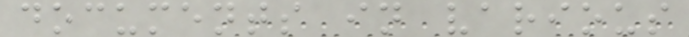documents in various
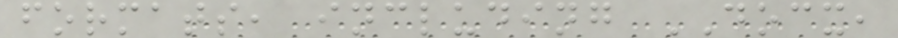formats, including DOCX,
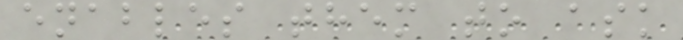enables them to ask
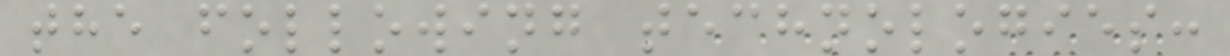the following technologies:
